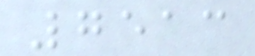7513
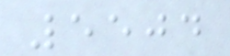5504
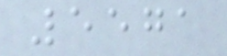5571
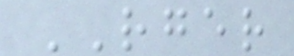RGER
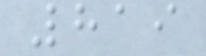819
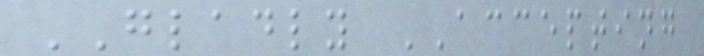GLADLY ACCEPTING
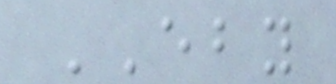EBY
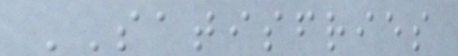SATISFRIES
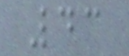43
